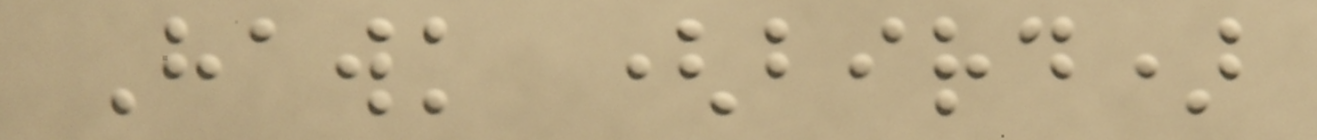Hawk (bird)
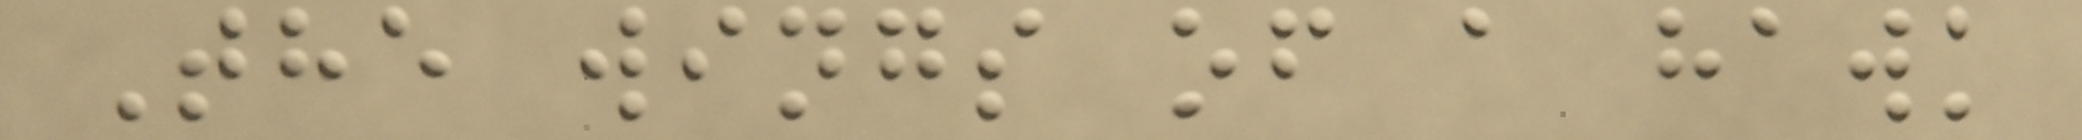The wings of a hawk
